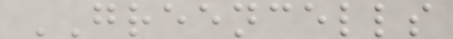GREENCELLS
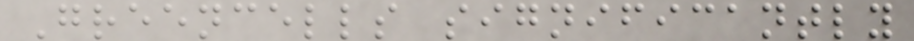Greencells significantly
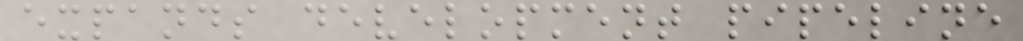expands development pipeline
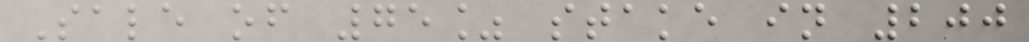Sale of 75% stake in 200
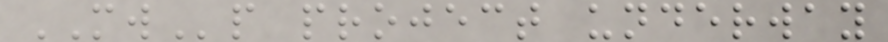MWp project underway
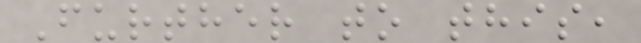Further to this,
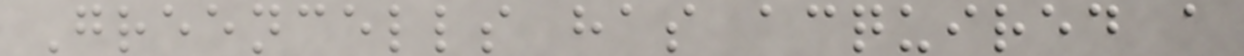Greencells has acquired a
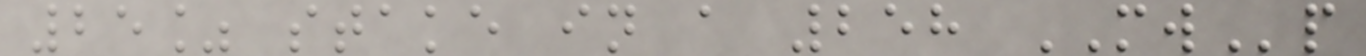25% stake in a 258 MWp
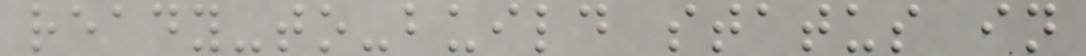ready-to-build status in
